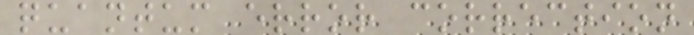quantum error correction
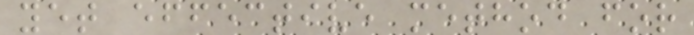yet effective method for
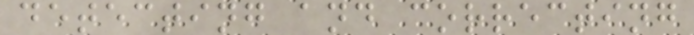detecting and correcting
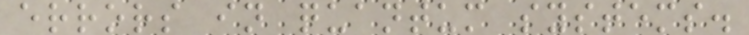errors in quantum systems.
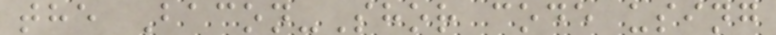the Bacon-Shor code using
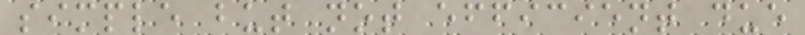simple but not efficient due
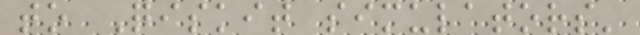to Qiskit simulators'
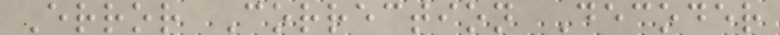Error Correction Decoder
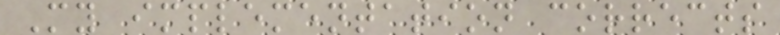My implementation corrects
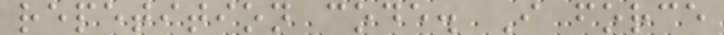repetition code. I force
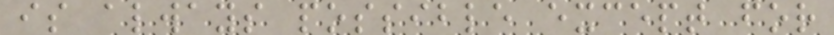is always possible except for
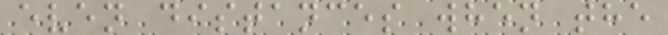even distances when the
